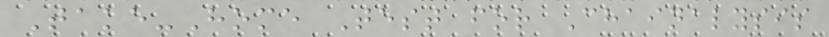Take-Home Test for Chainalysis
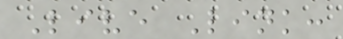Live Link:
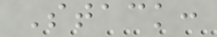Stack:
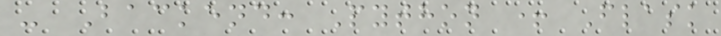- Backend: Python + Flask
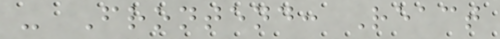- Frontend: React
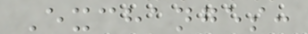Exchanges:
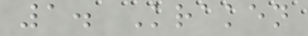1. Kraken
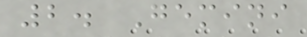2. Gemini
